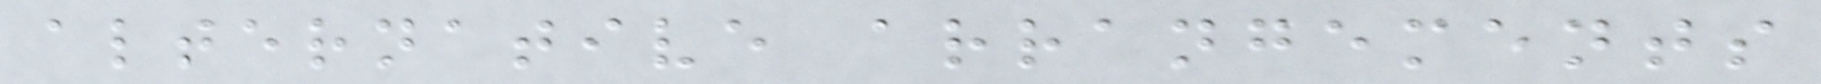alternative arrangements
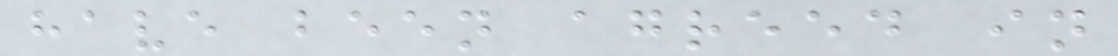have been agreed in
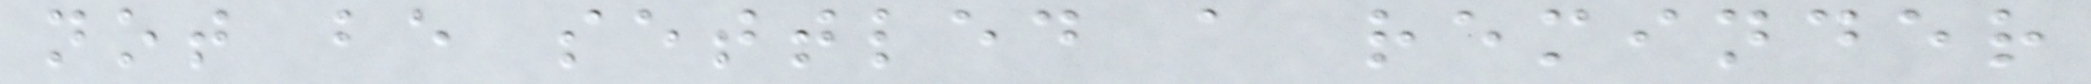not be settled a reminder
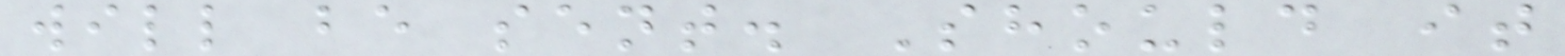will be sent. Should it
